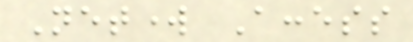Network Access
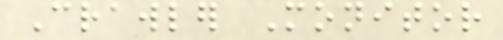Crawler Monitor
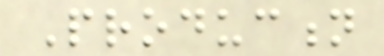Production
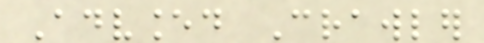Advanced Crawler
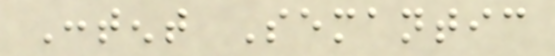Content Semantic
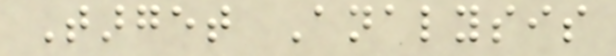Target Analysis
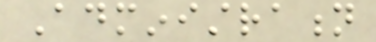Administration
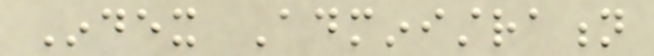Index Administration
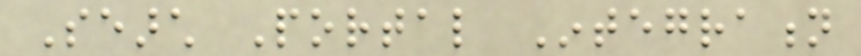Search Portal Integration
